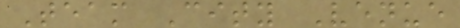Team City Venue
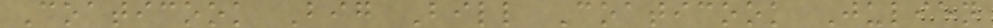Coaticook Big Bill Coaticook Julien
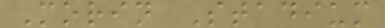Morin Stadium
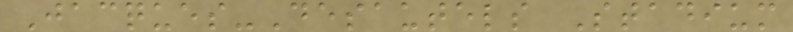Jacques-Desautels Stadium
